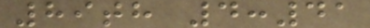89th 4:41
